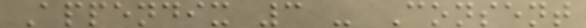Appendix 3 - Consent
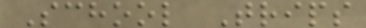School Trips
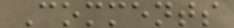Comments
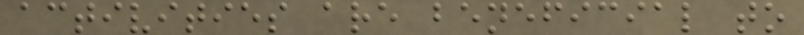activities are beneficial to
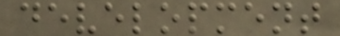development
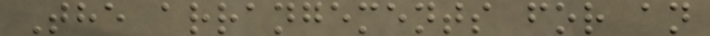The arrangements for an
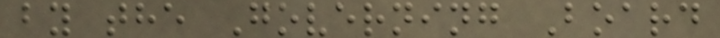by the Governing Board
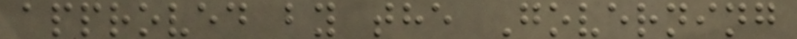approved by the Governing
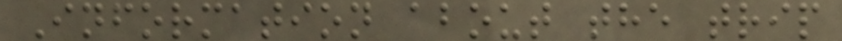Information about the trip
